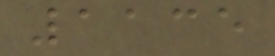1135
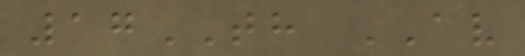17TH AV
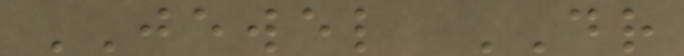JEWEL DR
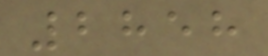2858
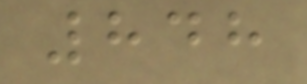848
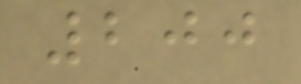200
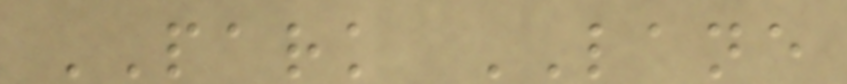PARK LANE
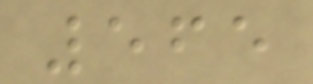565
